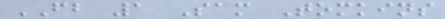FB 1 Sam Tomkins
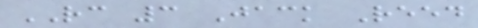RC 3 Jack Reed
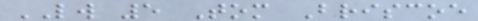LW 5 Tom Briscoe
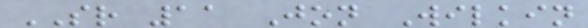SR 11 Jon Wilkin
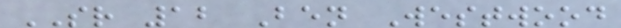SR 12 Ben Westwood
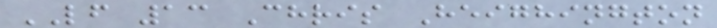LF 13 Chris Heighington
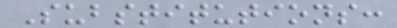Substitutions:
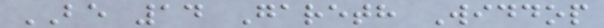BE 14 Gareth Widdop
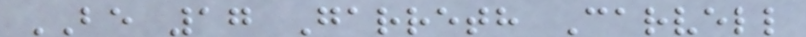BE 17 Garreth Carvell
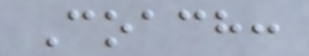Coach:
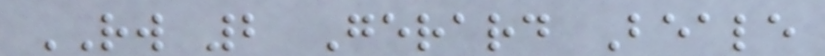RW 2 Gerard Beale
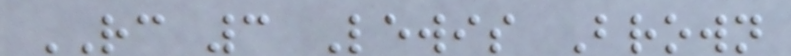RC 3 Lewis Brown
